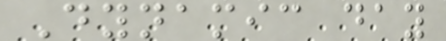Dynamic day
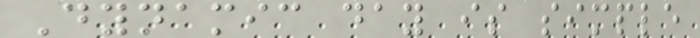Dynamic day is simple
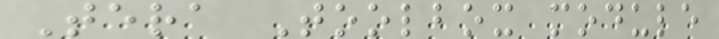Tera Toolbox module
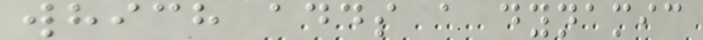which adds a dynamic
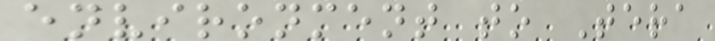environment to Tera
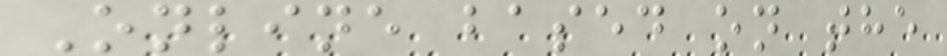Online based on the
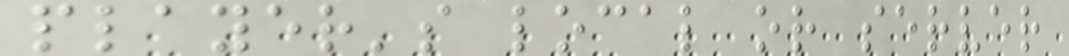player's local or server
